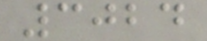3024
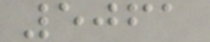5061
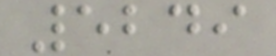5249
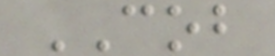COB
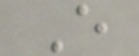E
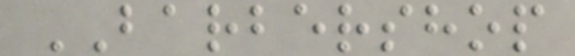BARBERSHOP
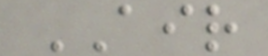AIR
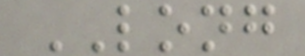LONG
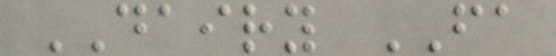DAIRY FA
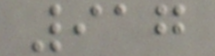917
